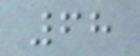68
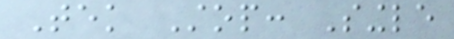Tek Stop: Single
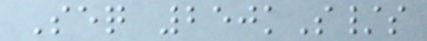Seq 250kS/s
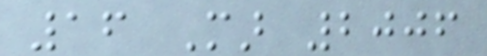16 Mar 2006
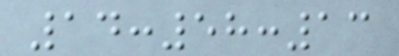14:58:13
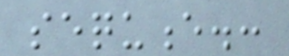sequence.:
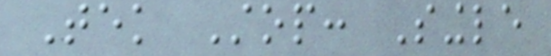Tek Stop: Single
